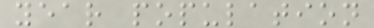year population
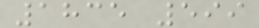1835 599
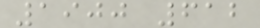1900 612
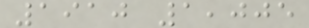1910 1,005
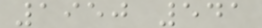1950 541
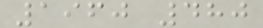1960 480
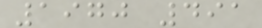1970 491
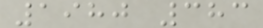1980 383
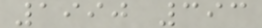1990 393
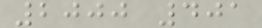2000 401
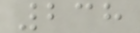238
